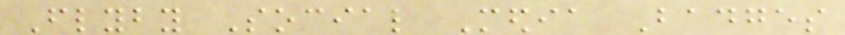Flyby Social Media Badges
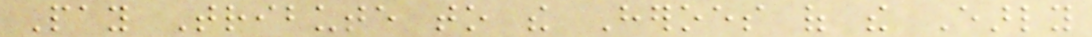Pay Tribute to the Heroes of the Early
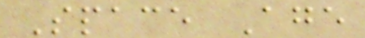Space Age
